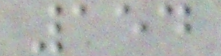154
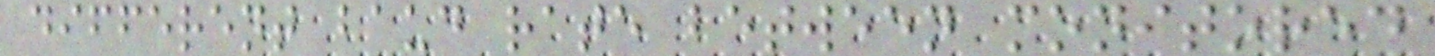different baud rate between monitored
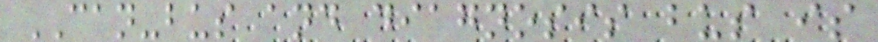CAN-bus and diagnosis bus is
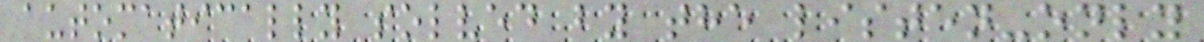automatically solved by the listen-only
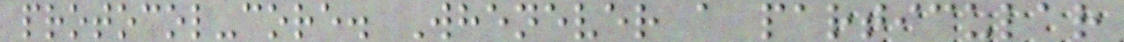protocol-core. Whenever a particular
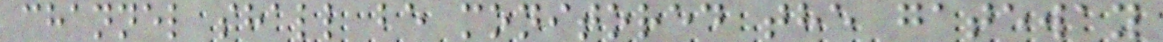channel shall be monitored the gateway
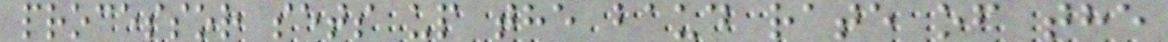processor sets up the baud rate of the
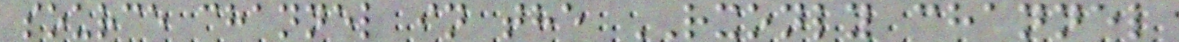source channel in the RXONLY channel
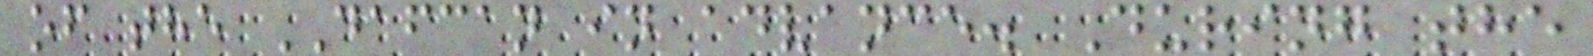of the DAFCAN in advance. During the
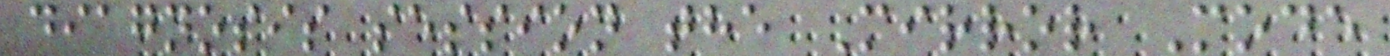diagnosis session the Mirror Mode
